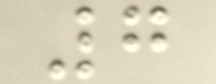7
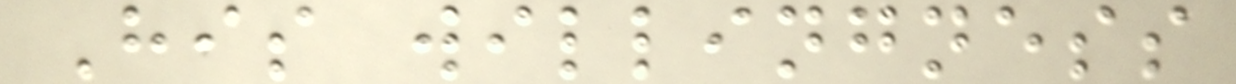His willingness
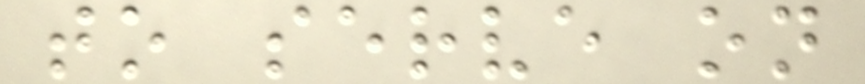to serve on
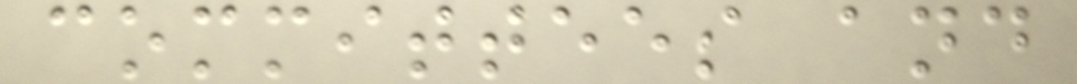committees and
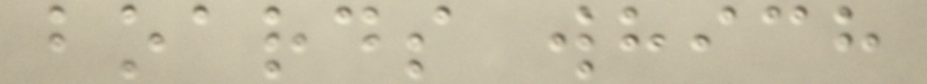boards which
